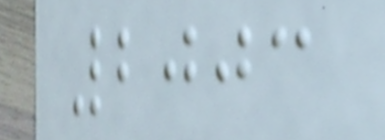2003
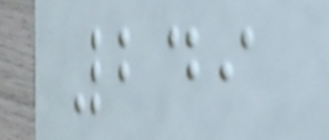249
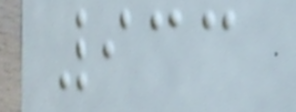933
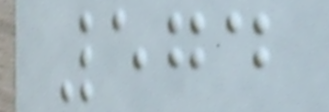574
